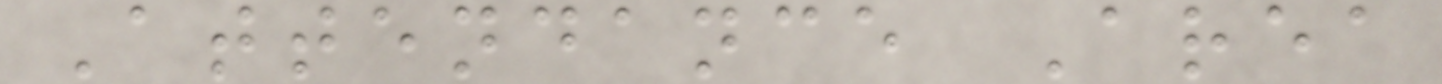Attendance Area
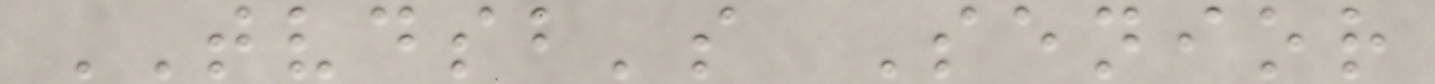TVDSB's Senior
